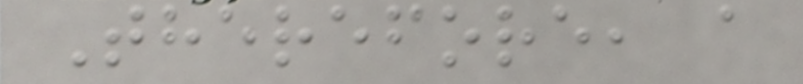Therefore, a
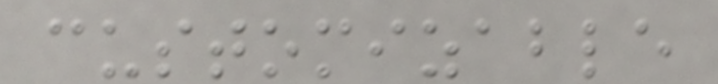customizable
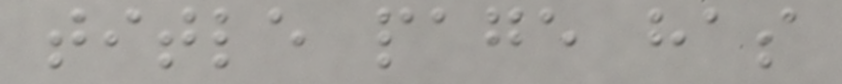title page has
